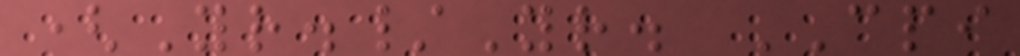(Yr./Yr. CPI
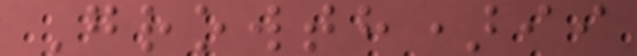Growth)ii
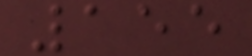155
